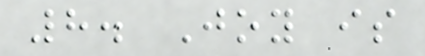8. Joy is
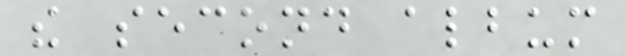the second album
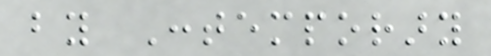by Contemporary
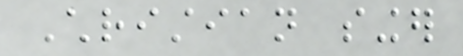Christian singer
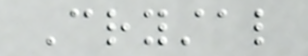Crystal
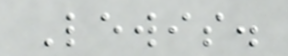Lewis.
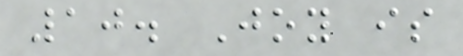10. Joy is
